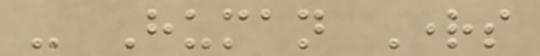- Human Rights
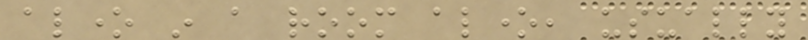alone in a room alone, usually
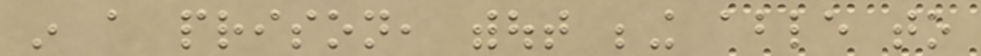in a prison, without being able to
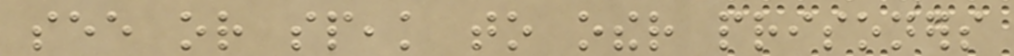see or speak to other prisoners
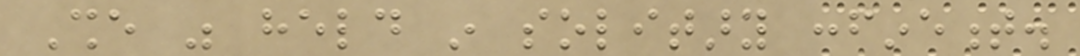She was held in solitary confinement.
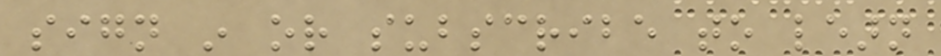sign in or subscribe to learn
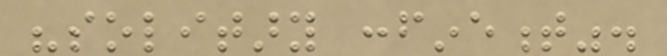"solitary confinement".
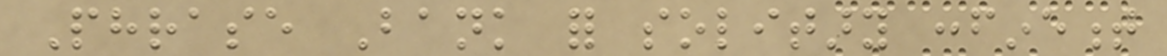Phrase Bank for solitary confinement
